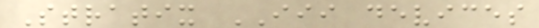Stratix III devices
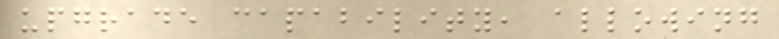upgrade capability, allowing
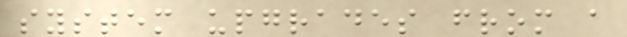system upgrades from a
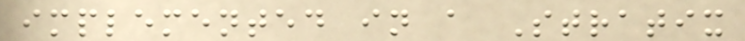implemented in a Stratix
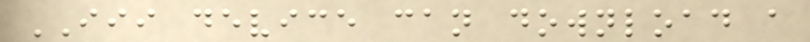III device can download a
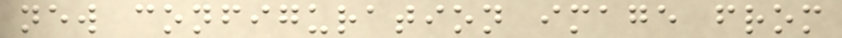new configuration image from
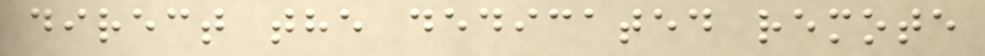direct the dedicated remote
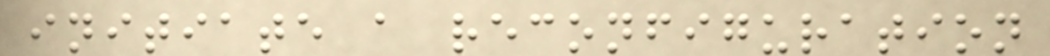initiate a reconfiguration
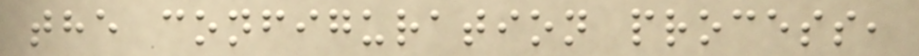the configuration process,
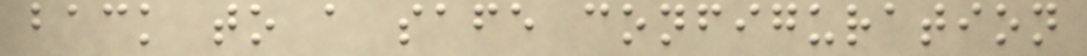back to a safe configuration
